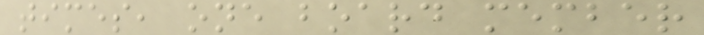times, one board member
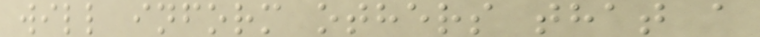will inform others that a
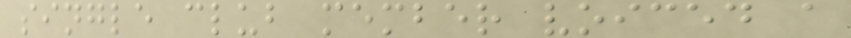single club member voiced a
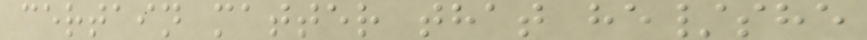certain matter that he/she
